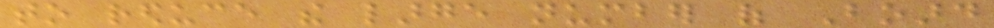to reduce the large number of Board
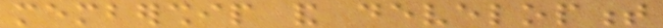membership and development
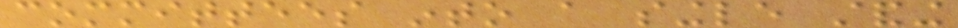committees into a single standing
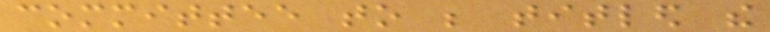committee to be titled the
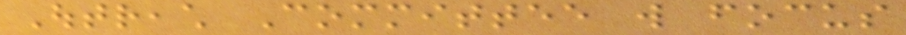Outreach Committee will focus
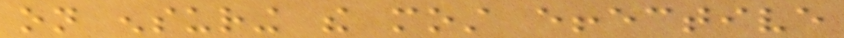on ensuring the most effective
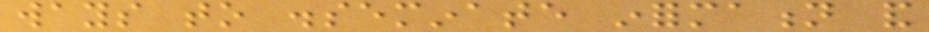ways to disseminate information and
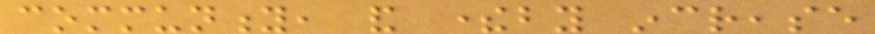community, and thereby increase
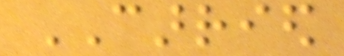CARRIED
